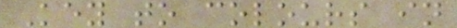Key to colours in
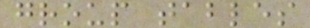group tables
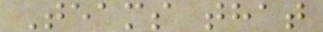Teams that
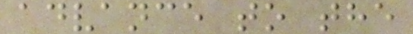advance to the
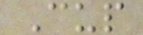Cup
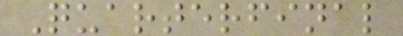Quarterfinal
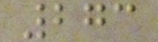273
